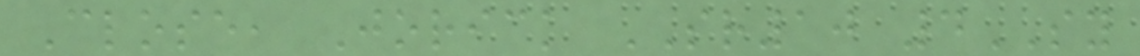Close, Jorick SR10 4SY
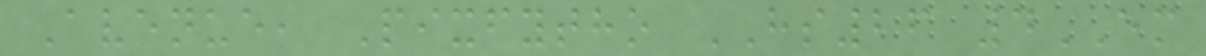Avenue, Pixfytho HS26 4EM
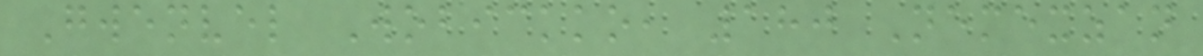Gwenvel Wobickko, 180 Nemexzan
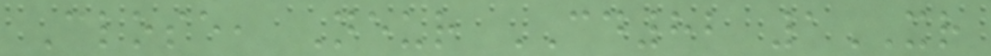Close, Neur CD82 1XR
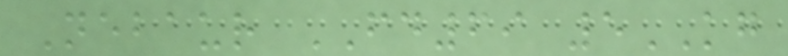Nebaur FD69 5KG
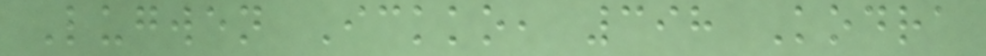Lugwen Ickko, 398 Kodra
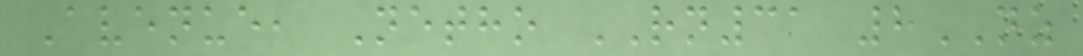Avenue, Netho RN31 8NZ
